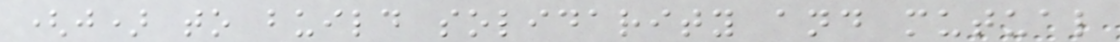(j) to build solidarity and mutual
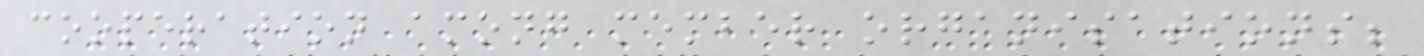cooperation among member organisations;
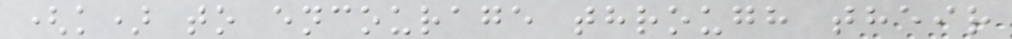(k) to encourage through their
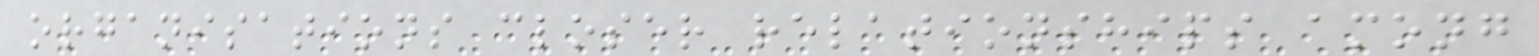organisations closer relationships among
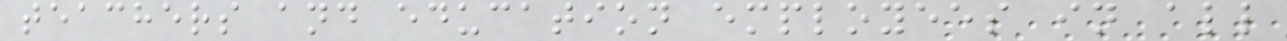teachers and education employees in all
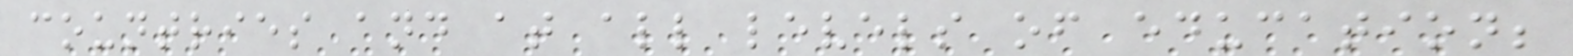countries and at all levels of education;
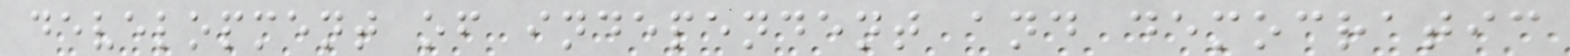development of independent and democratic
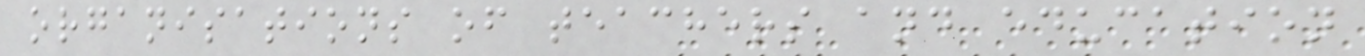organisations of teachers and education
